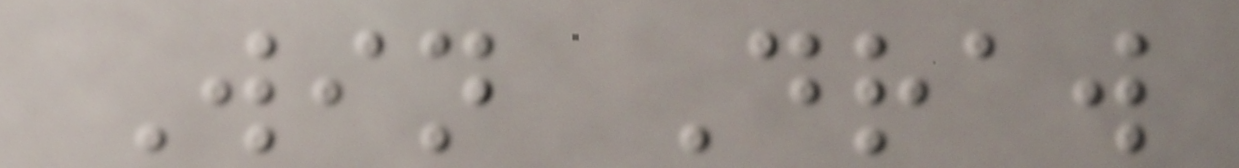Win Draw
